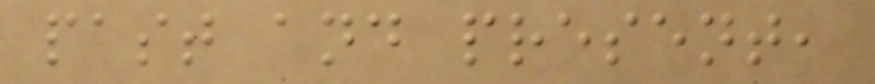past and present,
